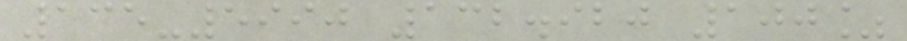135-5990 132.920 100%
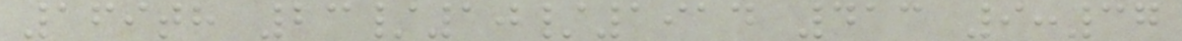169th 23/10/1914 413 9:37
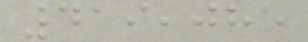419,085
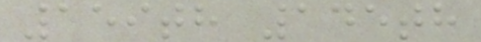159th 145th
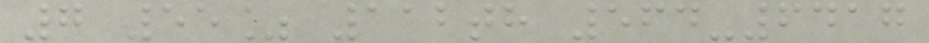7 55% 112th 564-6417
